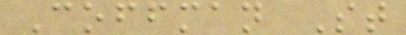Coffman St
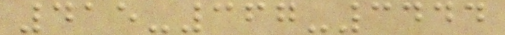415-367-3444
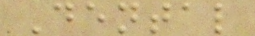Dental
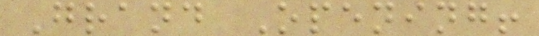Grand Opening!
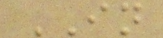IN
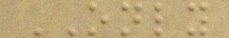ONLY
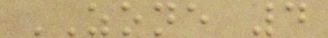ZONE 4
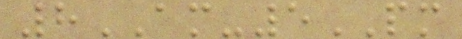8AM-5PM
